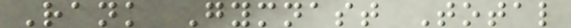Rank Gymnast Total
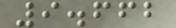9.662
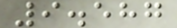9.587
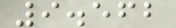9.562
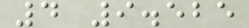4 9.525
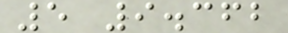5 9.362
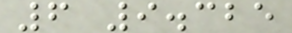6 9.325
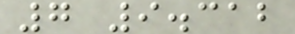7 9.312
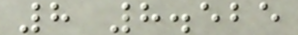8 8.525
